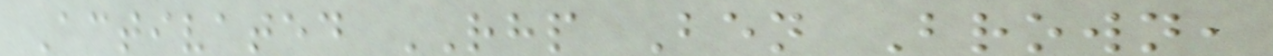Activated RHP Ben Brown,
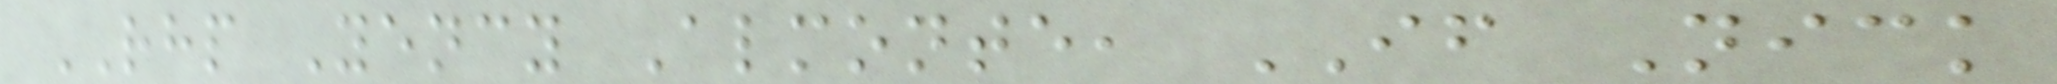RHP Yency Almonte, IF Nick
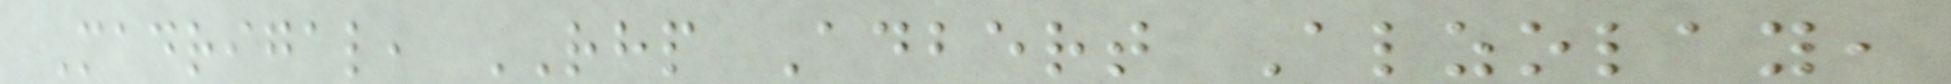Madrigal, RHP Adbert Alzolay,
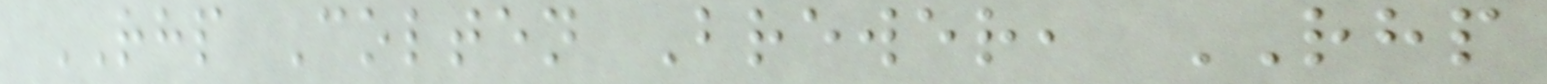RHP Colten Brewer, RHP
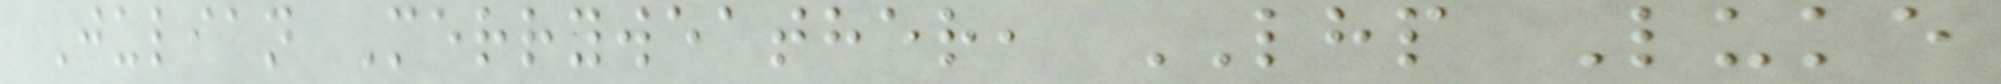Julian Merryweather, LHP Luke
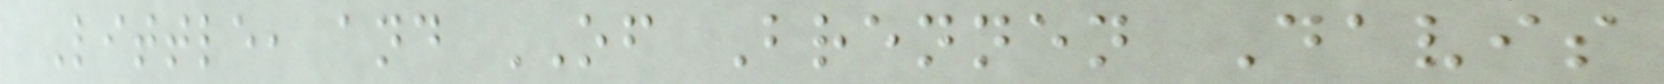Little, and OF Brennen Davis
